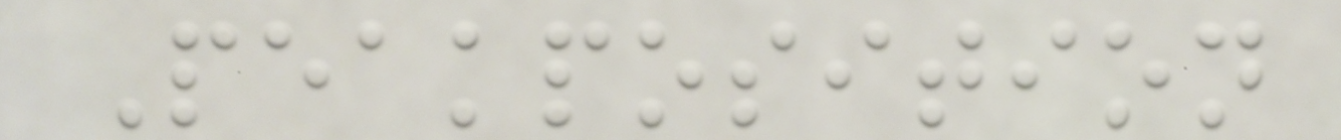Peakposition
